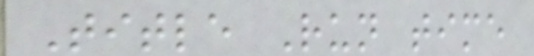Title Run time
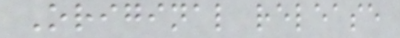Original release
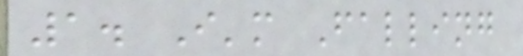1. I'm Falling
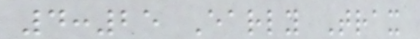4:25 Early Trax
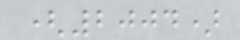(2004)
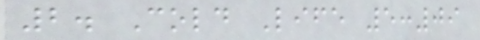2. Cold Life 5:09
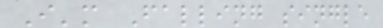I'm Falling single
